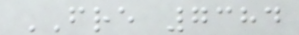FRE 7384
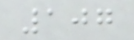107
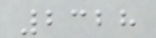2328
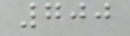700
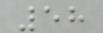58
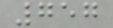757
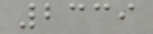2339
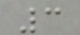3
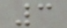3
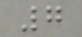7
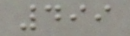499
